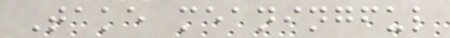Take meaningful
